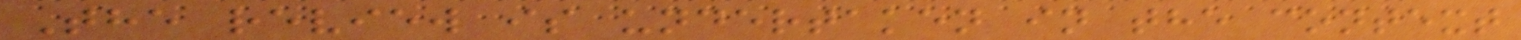The review is undertaken in the context
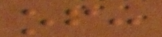of:
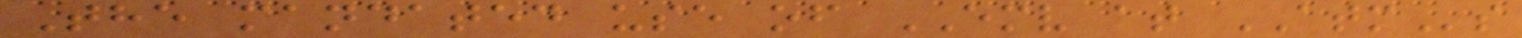The mandated use of EMV at ATMs
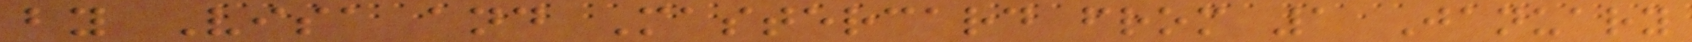by Visa and Mastercard from 1 January
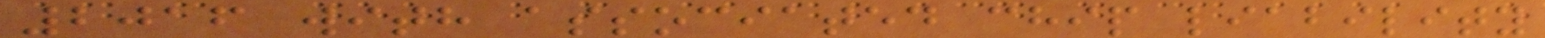2016 with associated chip liability
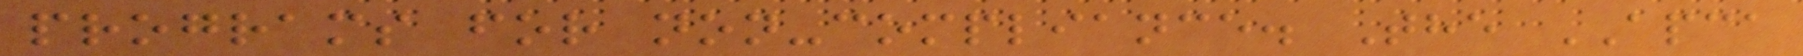programs for non-compliance. The APCA
